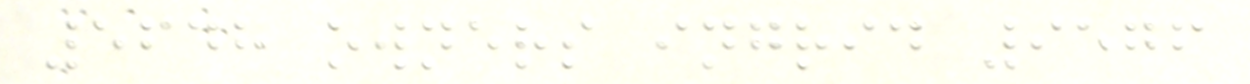5648 owners ingrid 9576
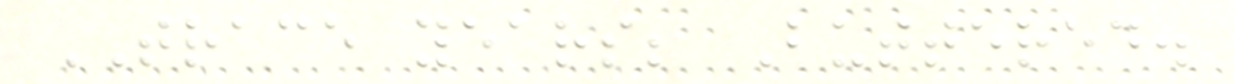TRACE years; Buttered.
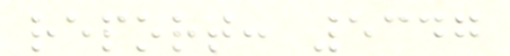report: 5347
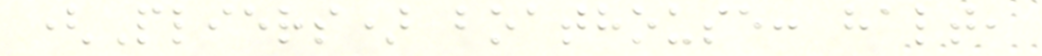(Pliers) boathouse: halt,
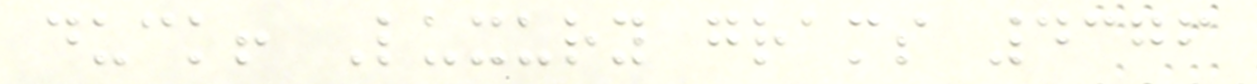duck! Luxury grams 4376
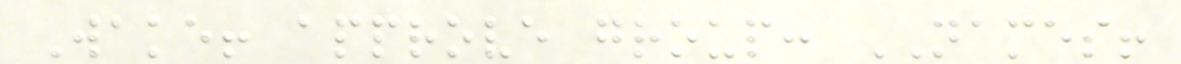Wake! approve group: NAMES!
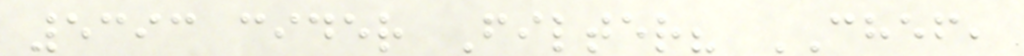5393 cider Filter? CHEF,
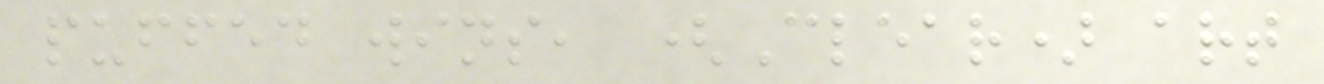puffed wins, (Clear) art
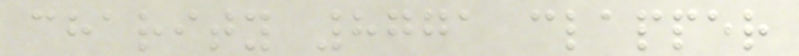charity 8771 clapper
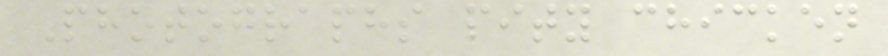Photographs pity chicken
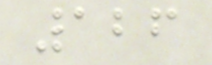126
